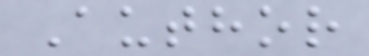Author
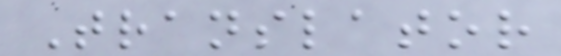Translator
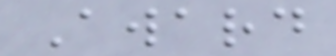Award
